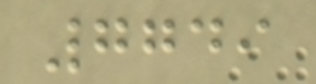7749
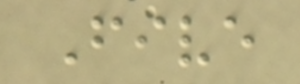Five
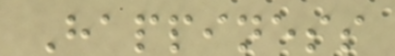Happiness
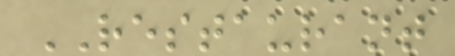RESTAURANT
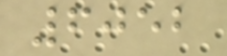6052
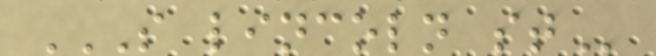S LINCOLN ST
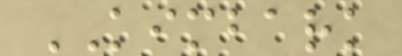KIMBARK
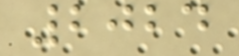2024
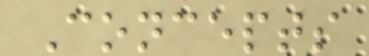Concepts
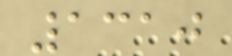1310
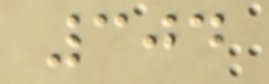304
